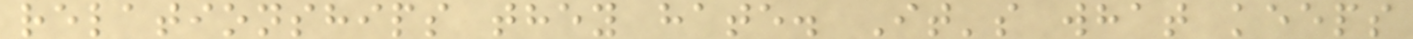relationships they hate. It's what keeps
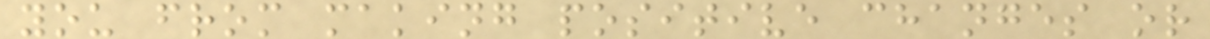you from making positive changes or
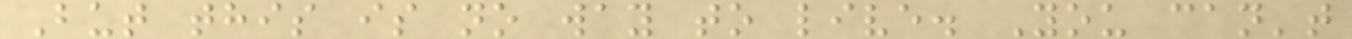But this is no way to live. You can't
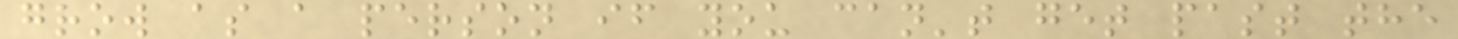grow as a person if you can't get past the
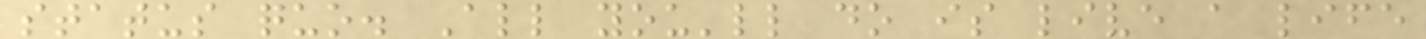status quo. All you'll do is live a life
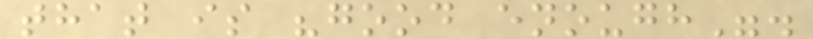that is "good enough".
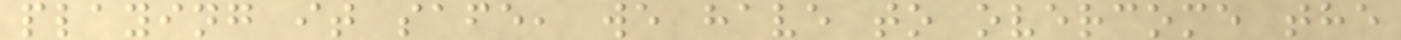playing it safe, we have to overcome the
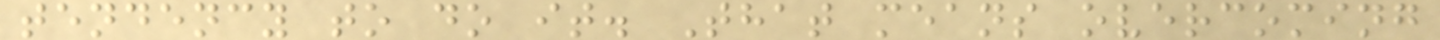tendency to do it. That means overcoming
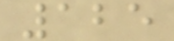125
